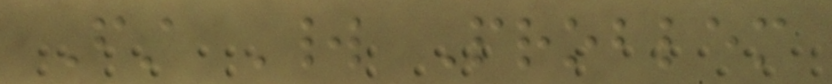First World Problem
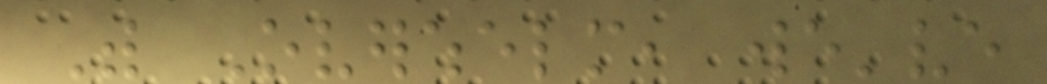With Overwhelm, we've
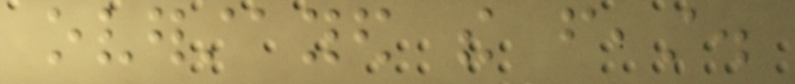overstayed the feast.
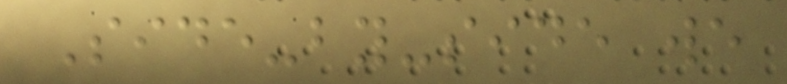Side-by-side we
